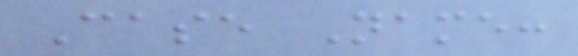Case Name:
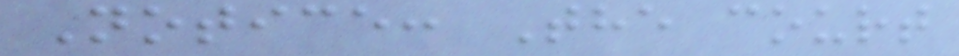Notice: The court
